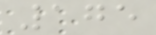175
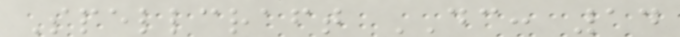Spellcraft DC: 14
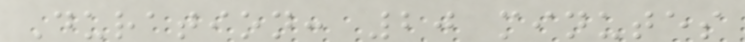Duration: 20 minutes
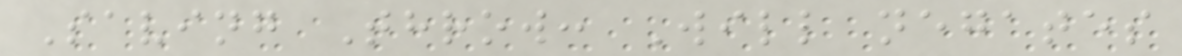Saving Throw: Will negates
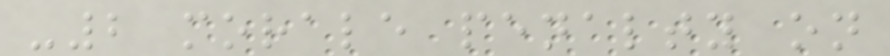-2 morale penalty on
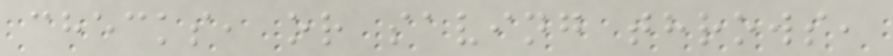checks, or saving throws,
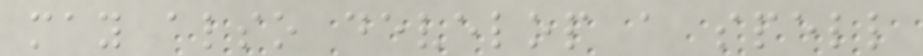may also develop a spell
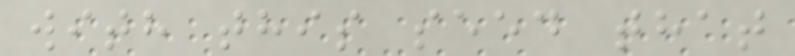with this seed that
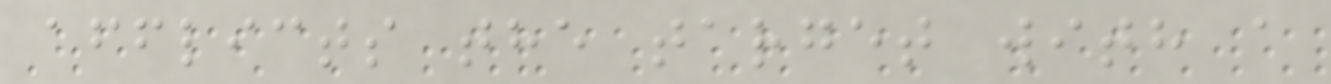afflicts the target with a
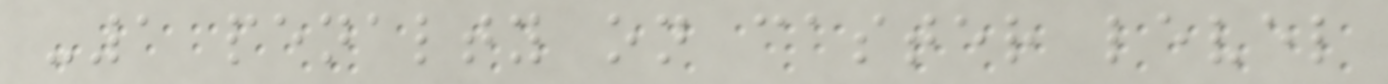-1 penalty on caster level
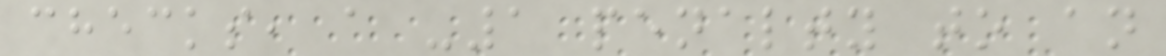checks, a -1 penalty to an
